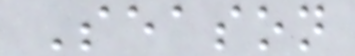Season
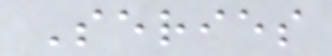Series
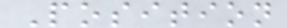Position
